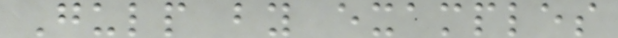Gulp by examples
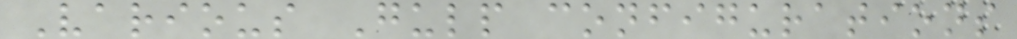Various Gulp configurations
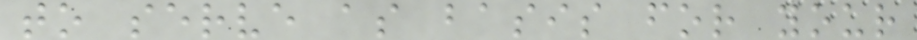to serve as basis for your
